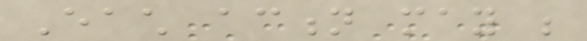Each action may be
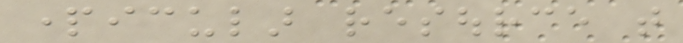particular resource that
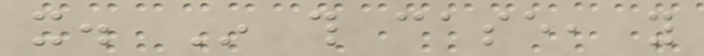it. In this case, you
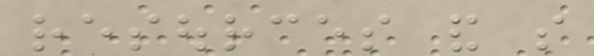resources and so
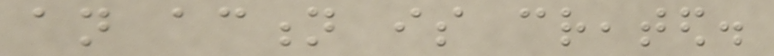an action is created.
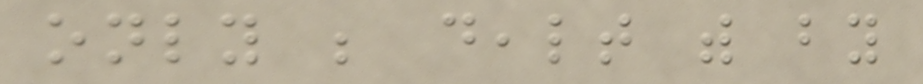only be dealt with by
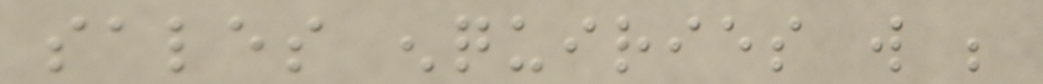sales enquiries will be
